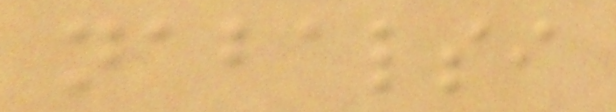nabalsi
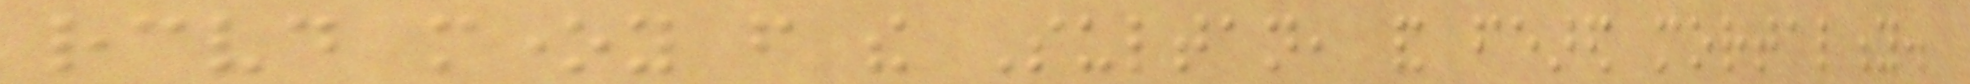received money from the Sultan, and feared mortality.
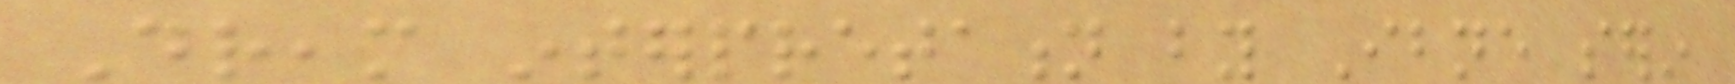Dream interpretation by Ibne serin
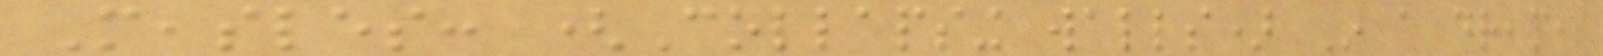Measles: (Collapsing walls) In a dream,
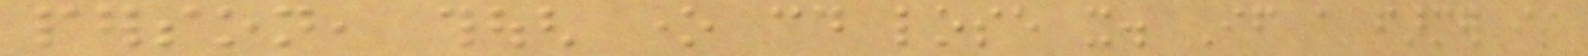person, though one could lose it. If a farmer is
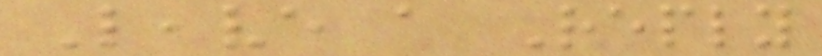Leave a Reply
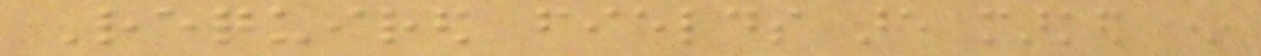Required fields are marked *
